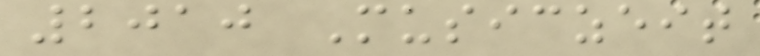2010 Musiczeit
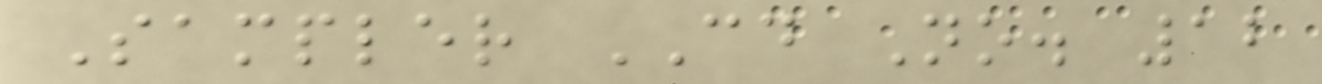Sampler CD No. 12
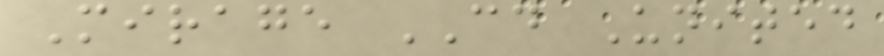Mirage CD United
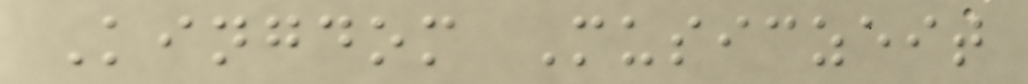Kingdom Musiczeit
